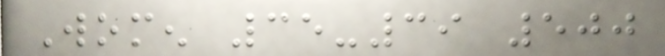Women 35-39 500
